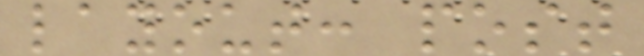layout: post
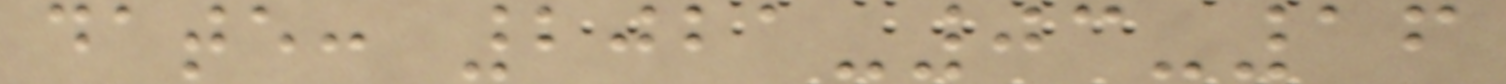date: 2021-03-16
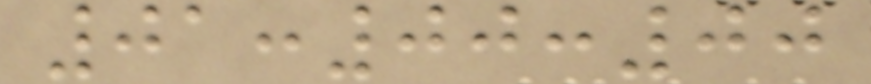01:00:00
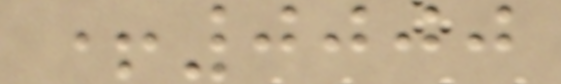+0000
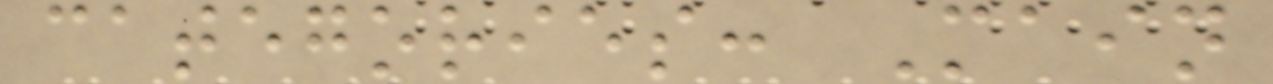categories: Main
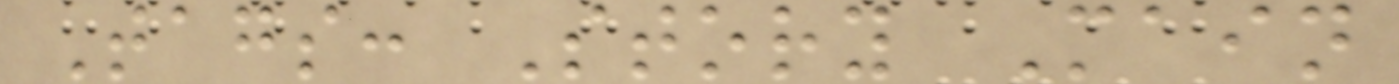Tags: Story Main
